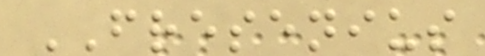FRESENIUS
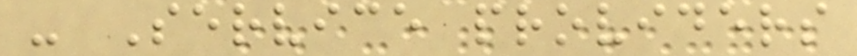- Service providers
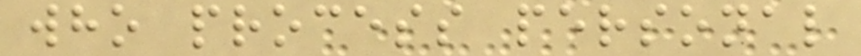who process personal
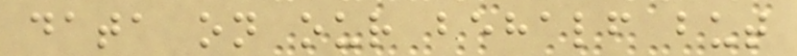data on our behalf but
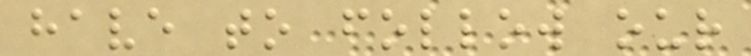have to follow our
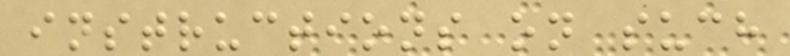instructions on such
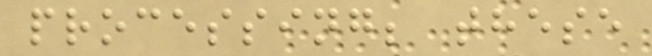processing; these
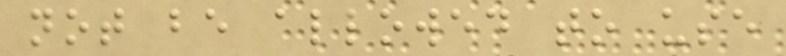not be allowed to use
